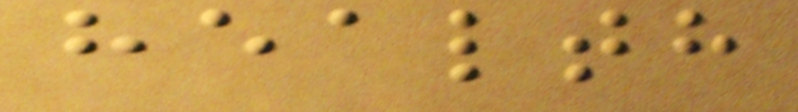health
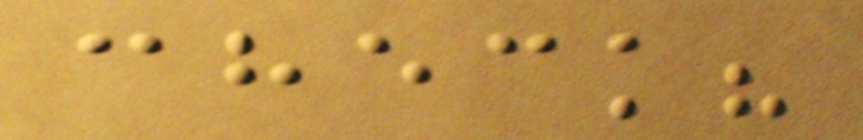check?
